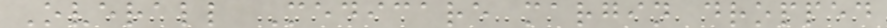Overall Medicare margin dropped
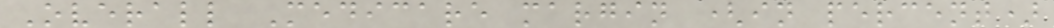Overall Medicare margin (in percent)
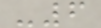-6
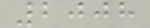2008
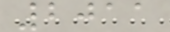2011
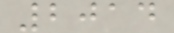2014
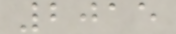2015
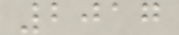2017
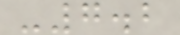-7.2
